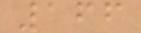166
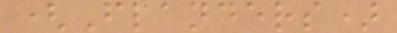(Flanders)
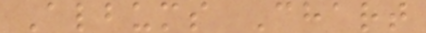Albums Chart
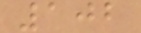102
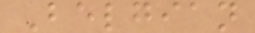Belgian
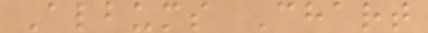Albums Chart
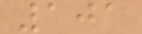101
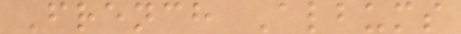French Albums
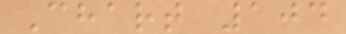Chart 104
